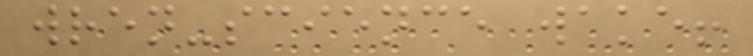wren-science wake!
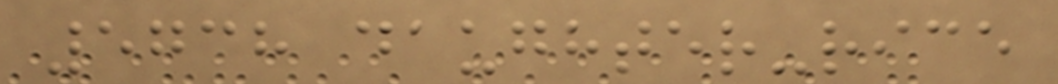5738 daughter-rice
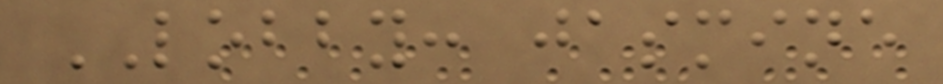LOBBY: jasmine
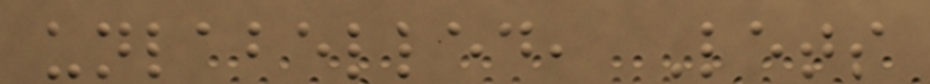unlabelled, Lets
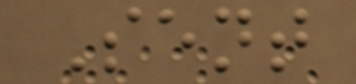Sent
